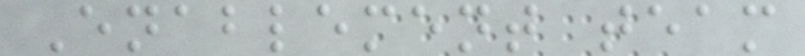Enablement team
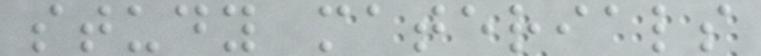study materials
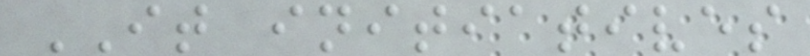IT initiatives
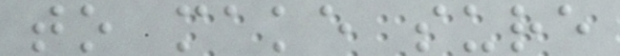to make sure
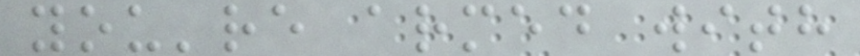you're armed with
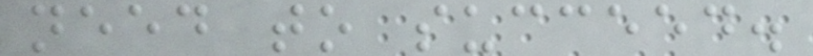need to succeed.
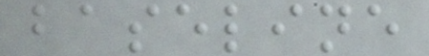baseline
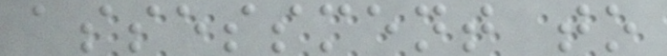assessment to
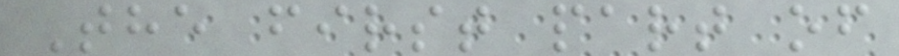The first part of
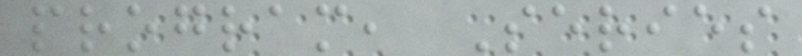program, Series
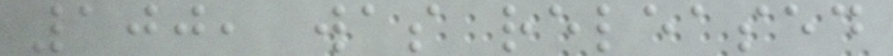100, was released
